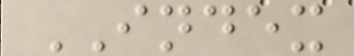INDEX
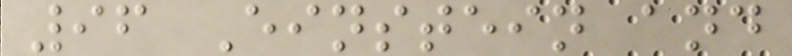96 Einstein and
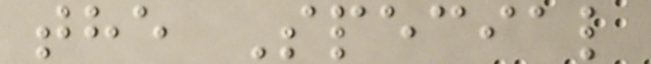the Special
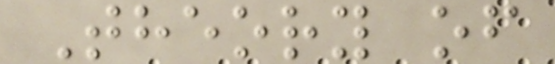Theory of
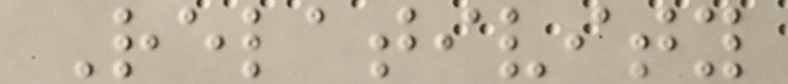Relativity
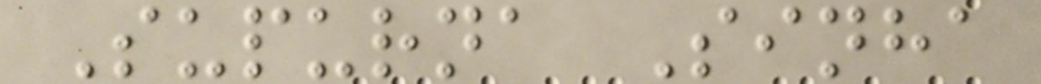Supurna Sinha
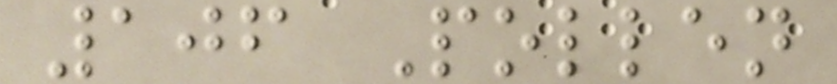106 Pollen
